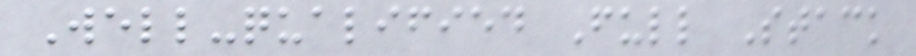Well-qualified Full Stack
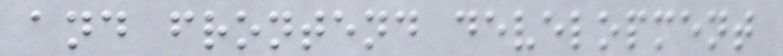and frontend development
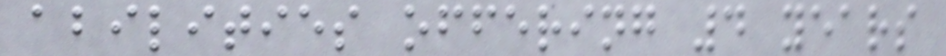abilities offering 4 years
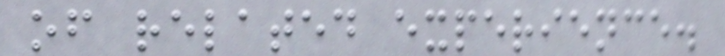of related experience.
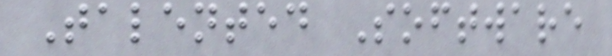Talented Software
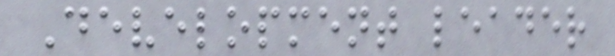Development leader
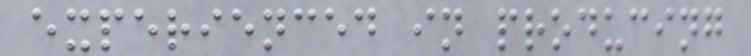experienced in producing
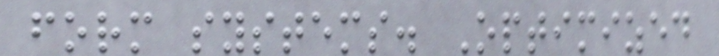form systems. Optimized
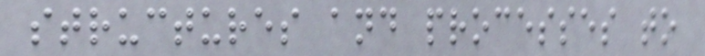structures and processes to
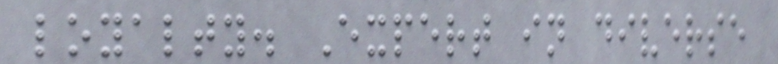loyalty. Expert in diverse
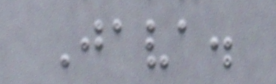Java.
